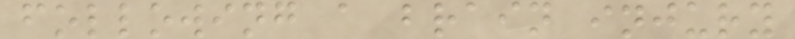following a brain injury
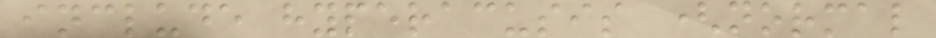include hyperacusis (normal
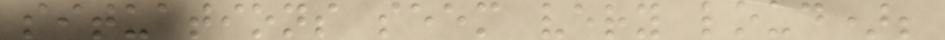situations seem very loud);
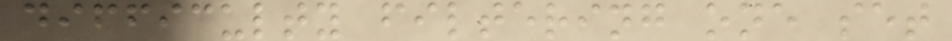difficulty filtering one set
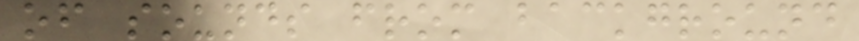of sounds from background
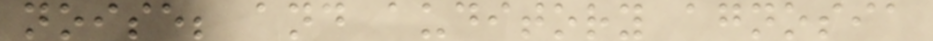noise; and auditory agnosia
